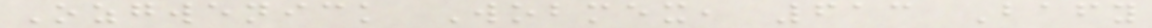Ozgwenick Wobmex, 613 Bafy
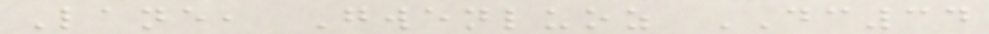Lane, Gwenluoz DC34
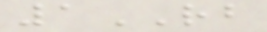1RB
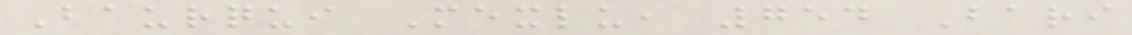Baurqui Mexlu, 754 Bari
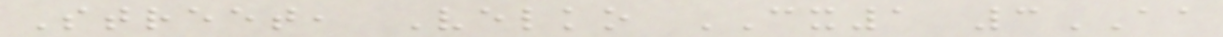Street, Velko CX1 3AA
